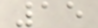15
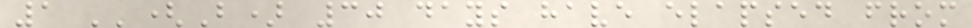1 ''(B) 30 days have elapsed from
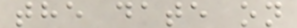the date on
